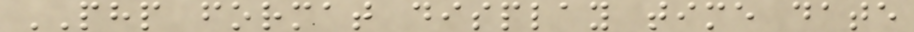PHP format display time date
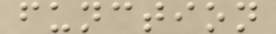function
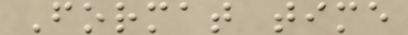Format time
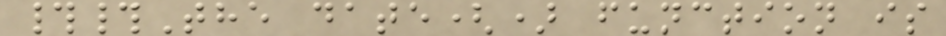##The date() function is
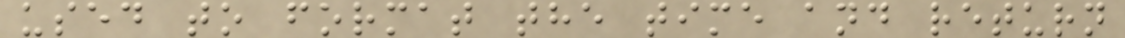used to format the time and return
